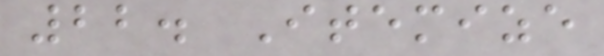22. Itemize
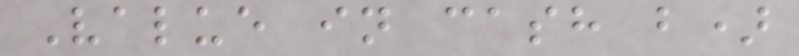Value in cash b)
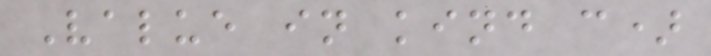Value in kind c)
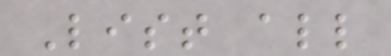List all
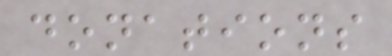donations
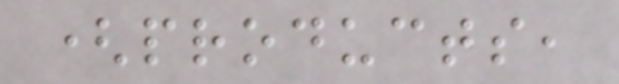(products,
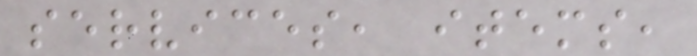services, items,
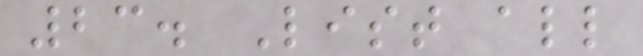23. List all
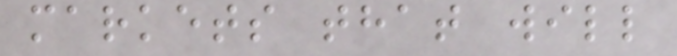markets that will
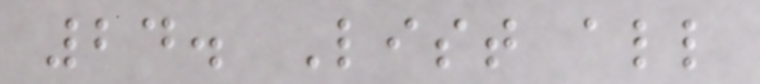24. List all
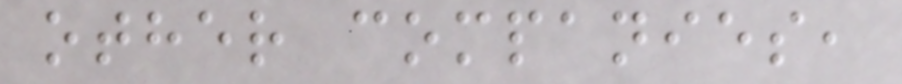other companies,
